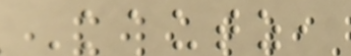Kautz,
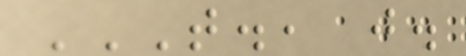T., J.
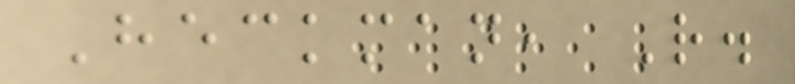Heckman, R.
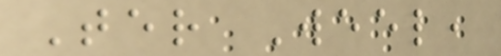Ter Weel,
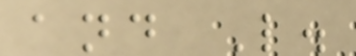and L.
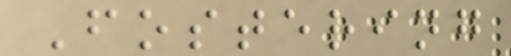Fostering
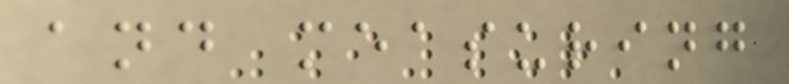and measuring
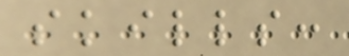skills:
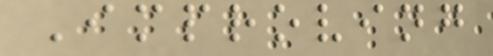Improving
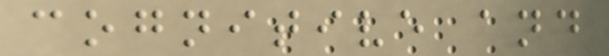cognitive and
